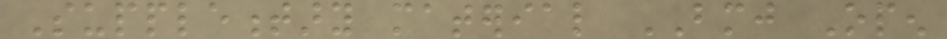Supplementary material BMJ Open
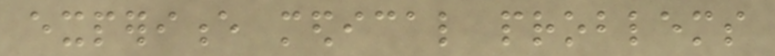experience medical problems
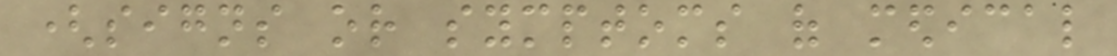(signs or symptoms of medical
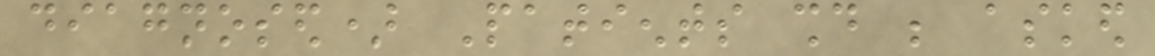diagnosed) Patients should be asked
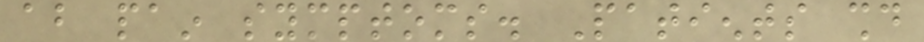about pain symptoms. Patients should
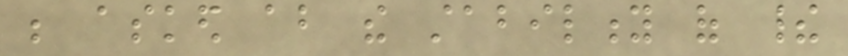be asked about the stability of their
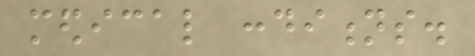medical conditions.
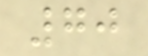70
